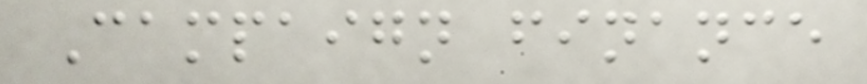Campaign finance
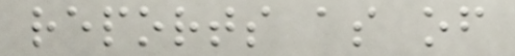reports as of
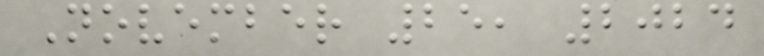November 25, 2024
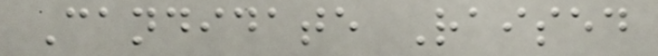Candidate Raised
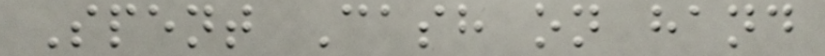Spent Cash on hand
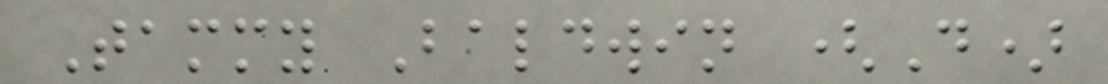Tammy Baldwin (D)
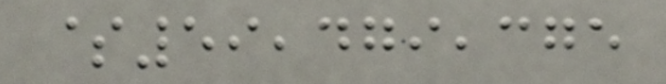$59,479,375
